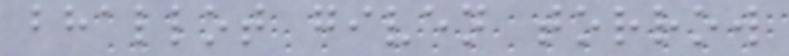bhallot given torrow
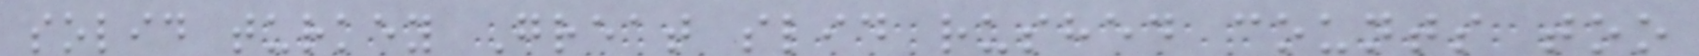solid turkey Great slid rushed counts too
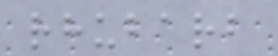rhubarb
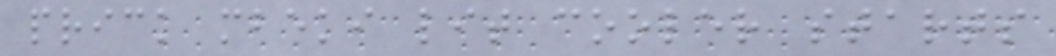prick mbeki lit cooler starts
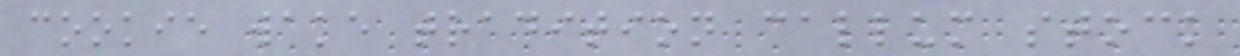cookie wake tradition callum stock
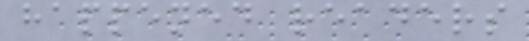happened readers
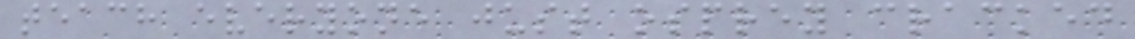teach everyone just osprey cracked
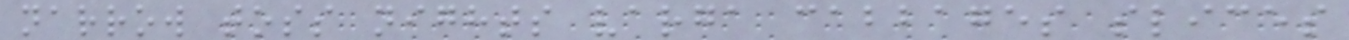narrow toss nights varga cabbages slices
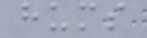hums
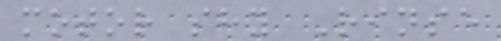motor shy Rinse
